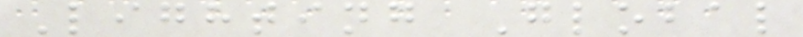Lighting Global
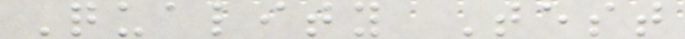Quality Test
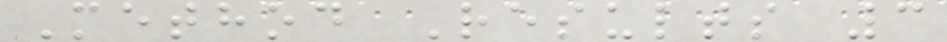Method Results 3
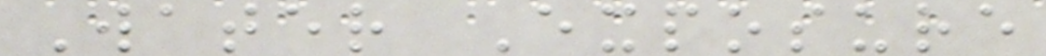Water Exposure
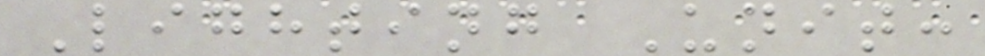Lighting Unit:
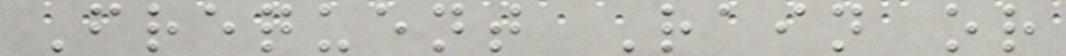Frequent Rain or
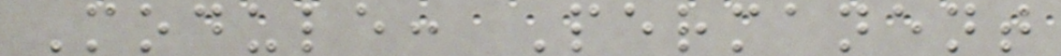Module: Permanent
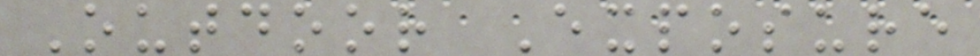Outdoor Exposure
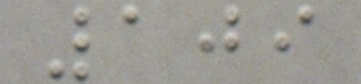109
